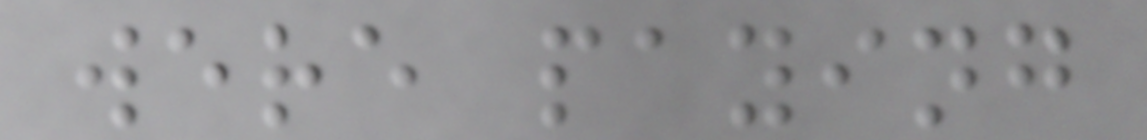were paying
